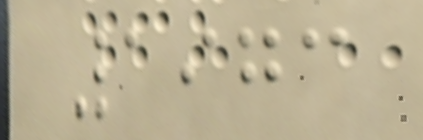1973
